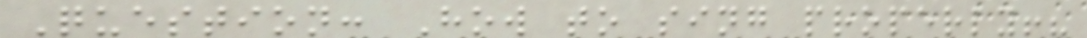Question: How to sing properly!?
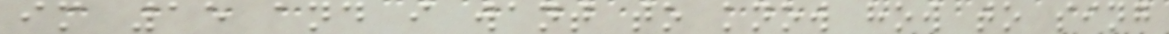im 15 and i want to know how to sing
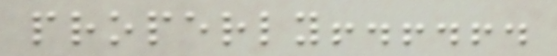properly!.!.!.
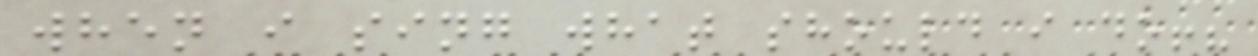when i sing what should i do!?
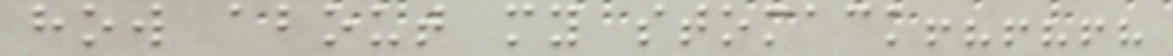how about my stomack!?!?!?
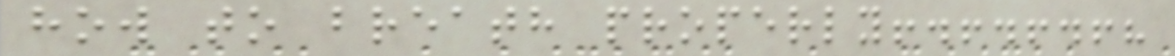how to breath properly!.!.!.!?
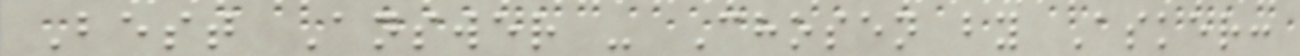Best Answer - Chosen by Asker:
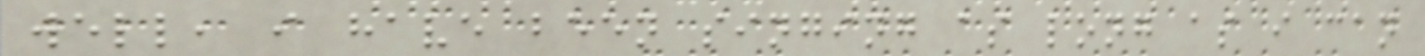well, i have been singing as long as i can
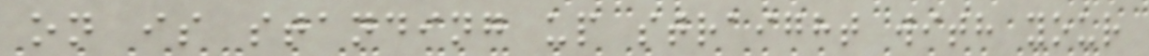on is standing up straight with your
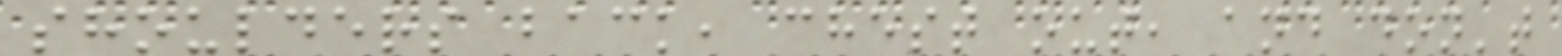shoulders back, chest out, and don't
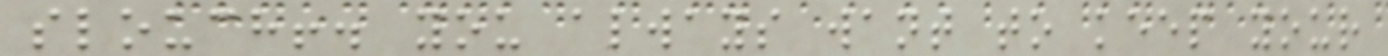slouch!. you always want to keep your
